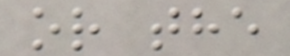or the
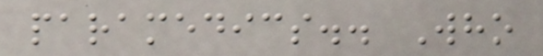paramedics.. Who
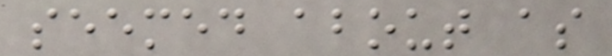seemed about as
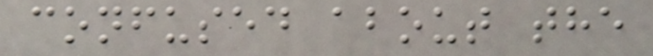confused about the
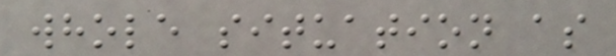whole situation as
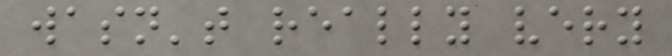wasn't really very
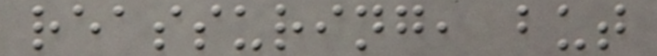reassuring, but
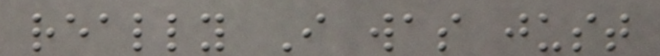really I was just
